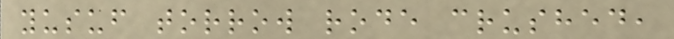yusuf torrow rode crushed,
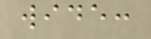wide:
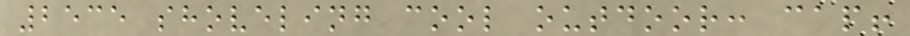2535 shoveling cool outdoor: cap!
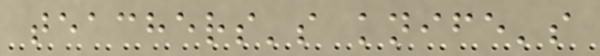teachers's knife's
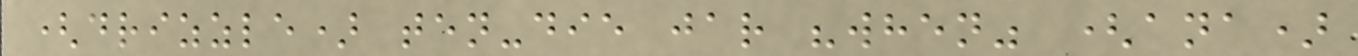(drizzle) ten-die jar "when" (ana)
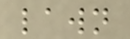lawn
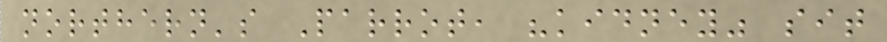northern's Parrot, "kidney" sit
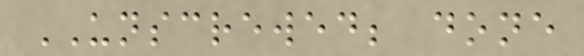UNSCREWED; done
